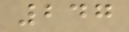247
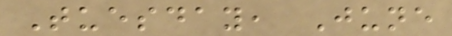Tuesday, June
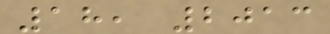18, 2013
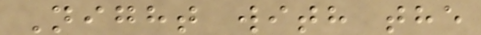Night with the
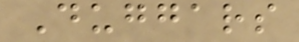Duggars
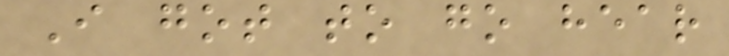I got to go hear
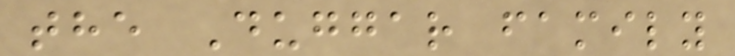the Duggar family
